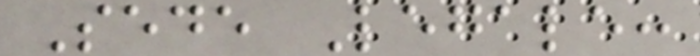Sede Legale:
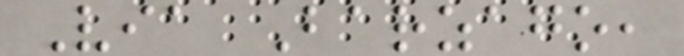Via Barzago,
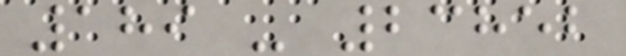189 - 23852
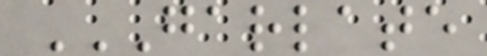GARLATE
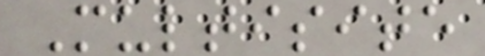Multisite
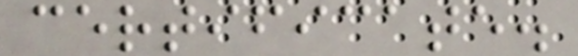certificate.
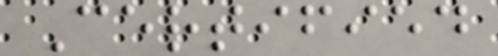Certified
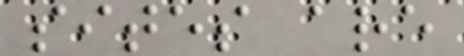sites are
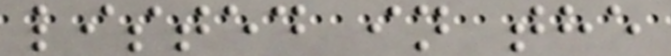listed in the
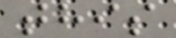this
